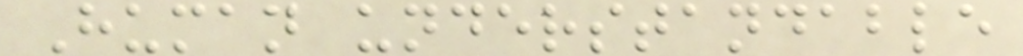Human understandable
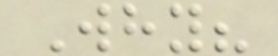Why?
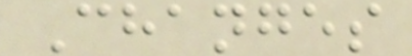Changes
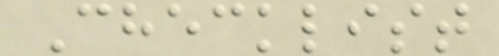Checklist
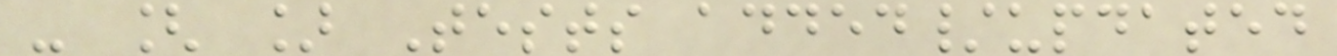- [ ] Tests added/updated
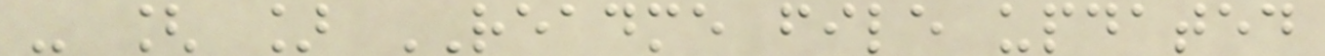- [ ] README file updated
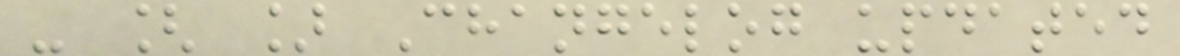- [ ] Changelog updated
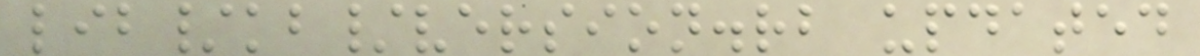lib/kb/version.rb updated
